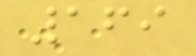169
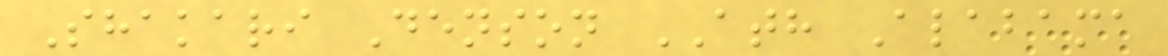Shakari Denson ATH Alabama
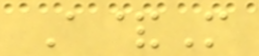A&M
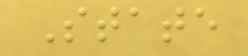State
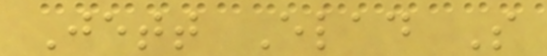Jett Elad S
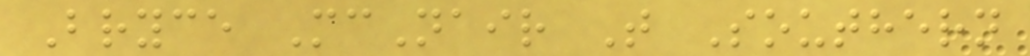Bryce McNair T Southern
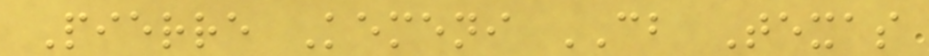Pierre Kemeni CB Texas
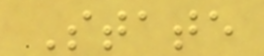State
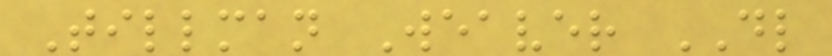Tillman Weaver DL
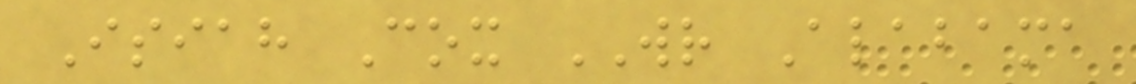Isiah Cox WR Alabama
